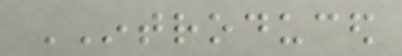INTRODUCED
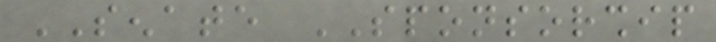SENATE SPONSORSHIP
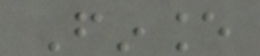Finance
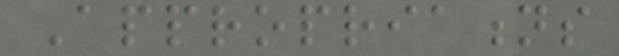Appropriations
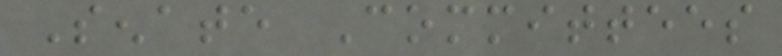Senate Committees
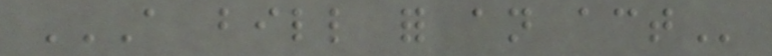A BILL FOR AN ACT
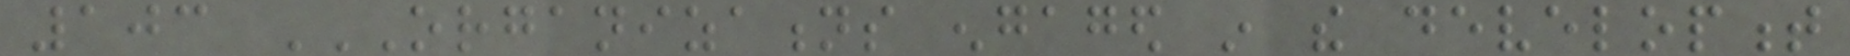103 ORGANIZATIONS ENGAGED IN THE DEVELOPMENT
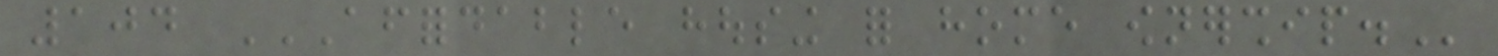104 AFFORDABLE HOUSING FOR HOME OWNERSHIP.
